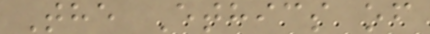The Ethics of
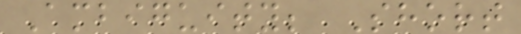Ambiguity; Short
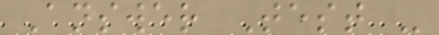Answer Test -
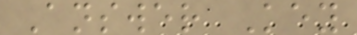Answer Key
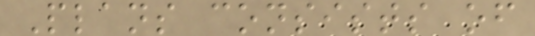Plans consists of
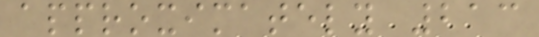approximately 213
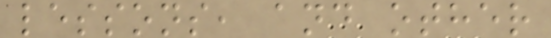lessons, and other
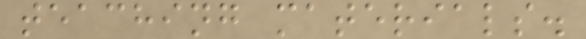teaching materials.
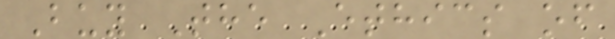Buy The Ethics of
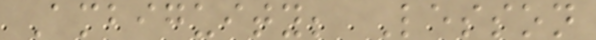Ambiguity; Lesson
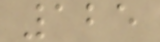125
